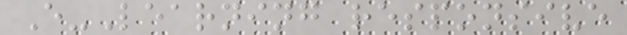E-Learning responsive
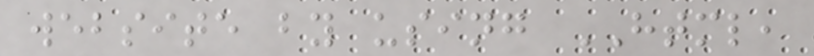website by using HTML,
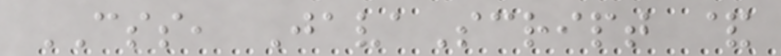CSS, JavaScript &
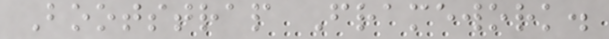Bootstrap Framework.
